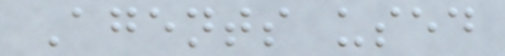Agents used
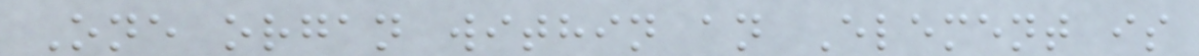One organ within an Element is
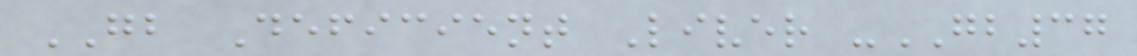GB Deficient Liver -GB37
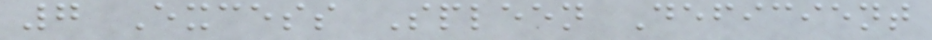7 Excess Spleen Deficient
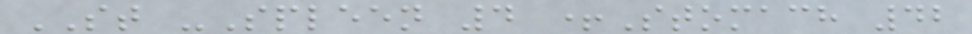ST -Spleen 4 +Stomach 42
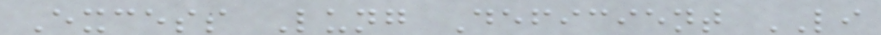Excess Lung Deficient LI
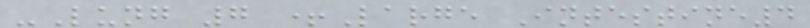-Lung 7 +Large Intestine4
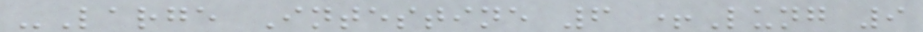-Large Intestine 6 +Lung 9
